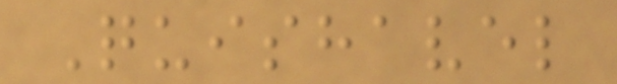Quishavel
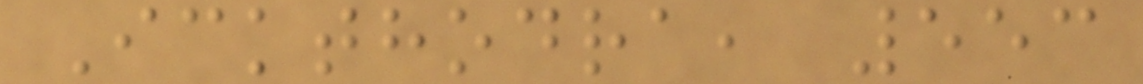Ickthodra, 553
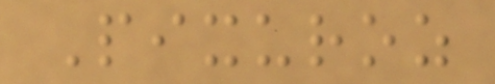Pixuroz
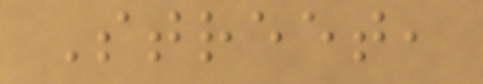Street,
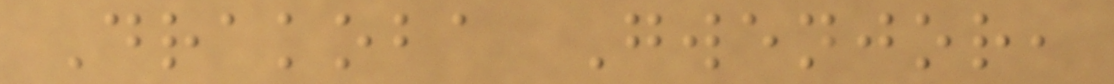Drakoba Gwenjor,
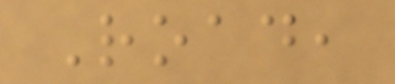Road,
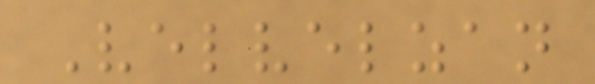Velvelzan
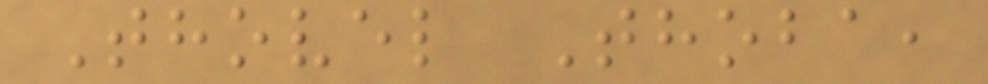Thovel Thoba,
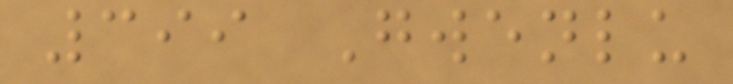399 Gwenlu
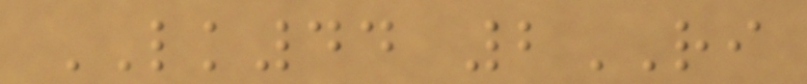LK44 2RI
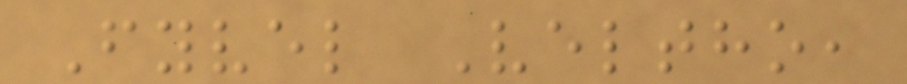Fyvel Veltho,
